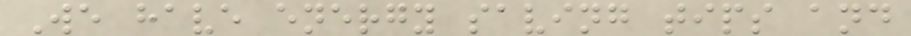We have energy saving tips and
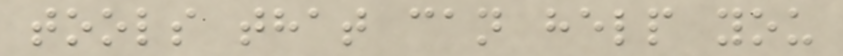tools that can help you
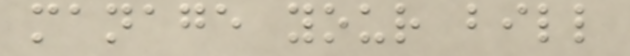manage your bill
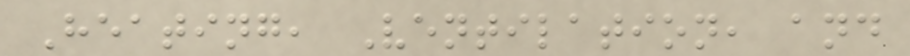Heating, Ventilation, and
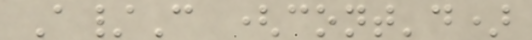A/C (cont'd)
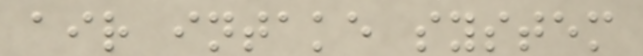air intake system
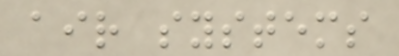air systems
